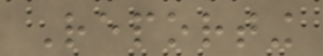Reporting
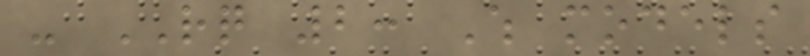- RQ 2: Which models
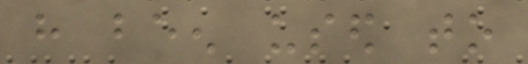have been used to
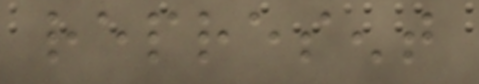represent
